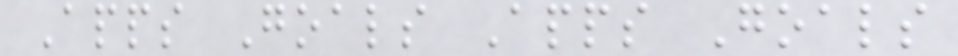Apps Goals Apps Goals
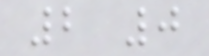2 0
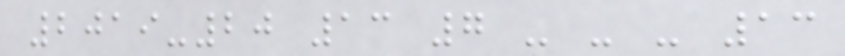2019-20 13 7 - - - 13
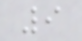9
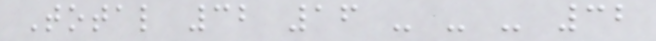Total 32 16 - - - 32
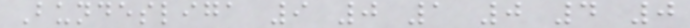Bundesliga 9 0 1 0 4 0
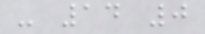- 14 0
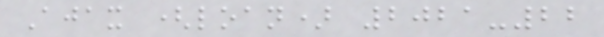Ajax (loan) 2021-22
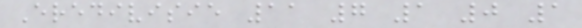Eredivisie 11 7 1 0 1
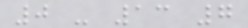0 - 13 7
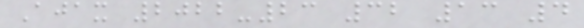Ajax 2022-23 32 13 4
